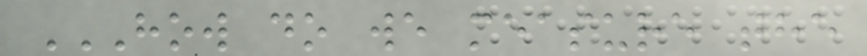HOW DO WE MEASURE THE
